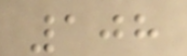108
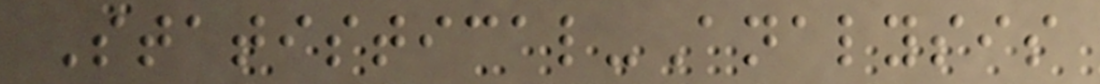Statistical-Analysis
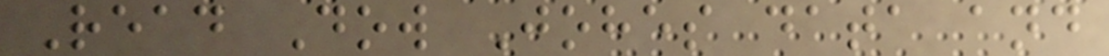Read Dow Johes data and
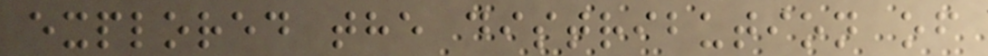explored the distribution of
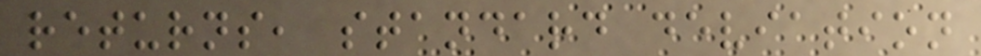returns, standard deviation
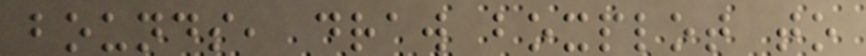bounds, draw boxplot to
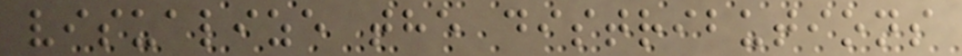visualize the distributions
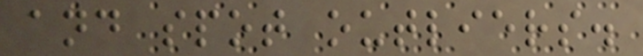and spot outliers.
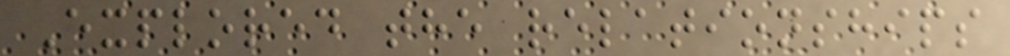Explored the relationships
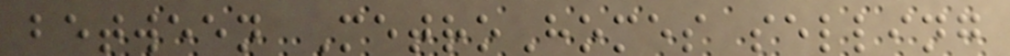between MetroHomes selling
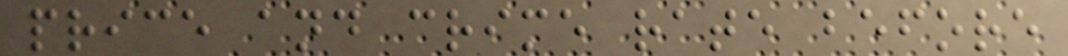price and crime rate before
